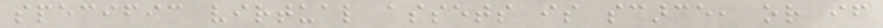specific virtual assets is scarce, or if
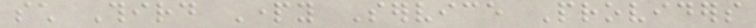such Third Party Service Providers
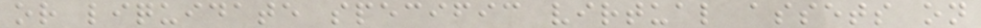or liquidate specific virtual assets on
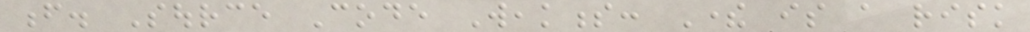f. Source Code Weakness: There is a risk
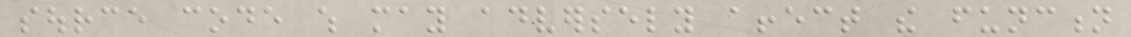source code which may adversely affect the function
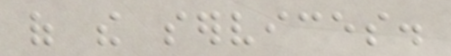of the services.
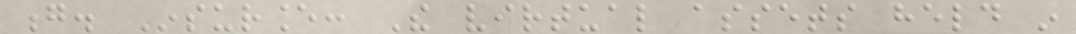g. Insurance: The virtual assets held in
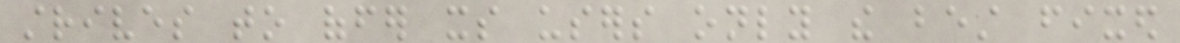strives to offer its users only the best fixed
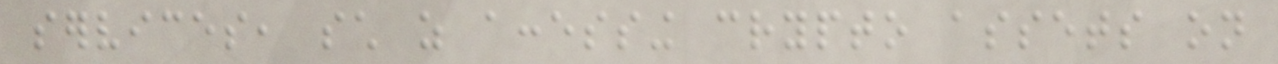services, such as accessing crypto assets on
